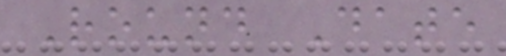Round Date
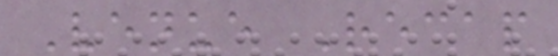Venue Recap
